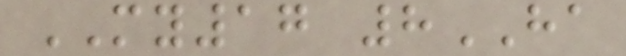MY17 8HA
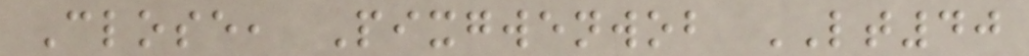Close, Pixgwenwob LT40
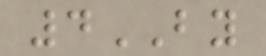4BY
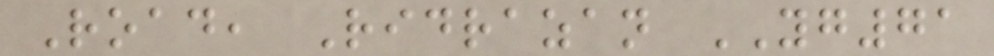Road, Ridrazan YG71
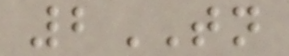2TN
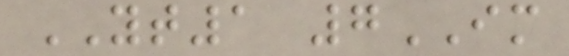YT1 7IM
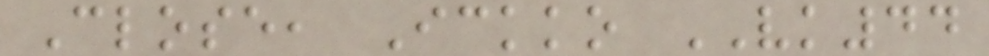Close, Ickko VK44
